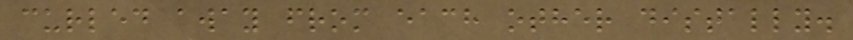curled away from each other distally.
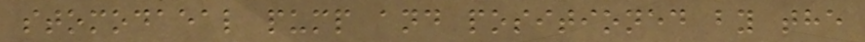stomodaeal pump and positioned by the
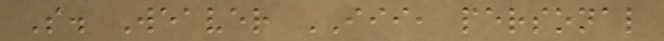S. Weaver III, personal
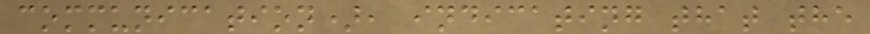communication), indicating that the
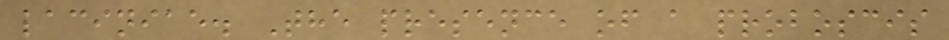laciniae. The presence of a proboscis
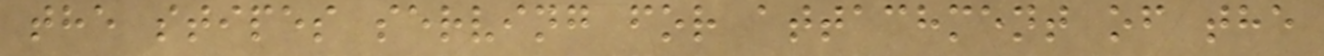the stipes serving for attachment of the
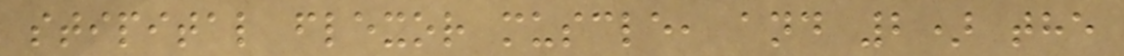stipital flexor muscle, and 2) the
